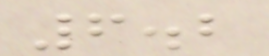6.2
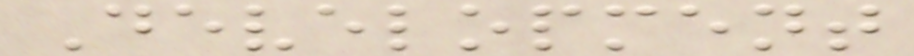Development
